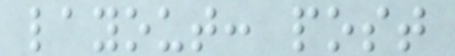layout: post
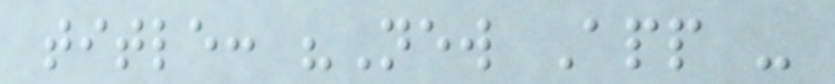title: "New App -
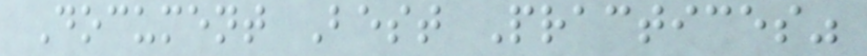Document Best Practices"
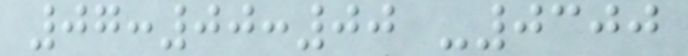07:00:00 -0300
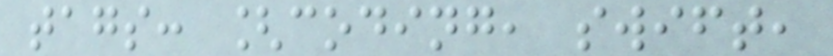tags: [coding, swift,
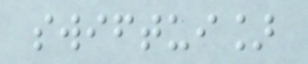swiftui]
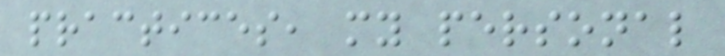practices, my personal
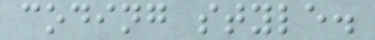coding style.
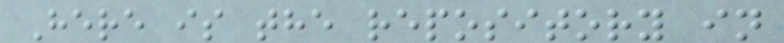Here is the repository in
